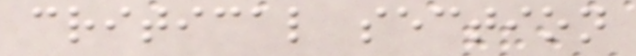critical section
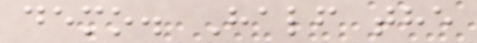demo. Half the
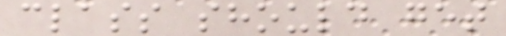class should get
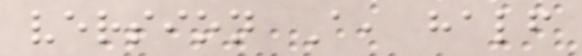version A, half
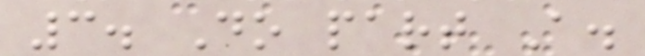3. Do part A.
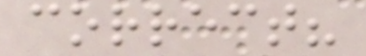correct?
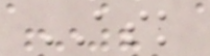ASK
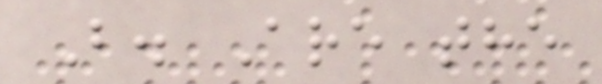B. Are the
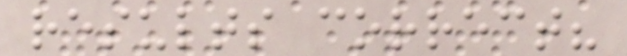results correct?
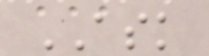ASK
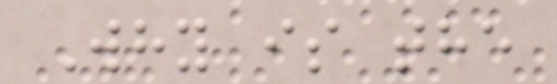Why is the
